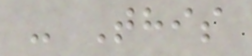- This
